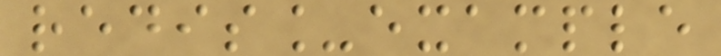redis_example
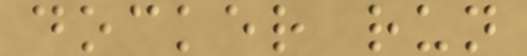docker run
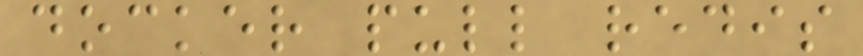docker pull redis
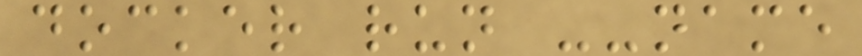docker run --name
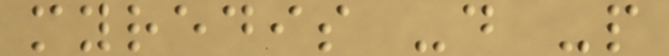myredis -d -p
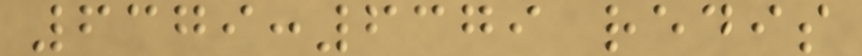6379:6379 redis
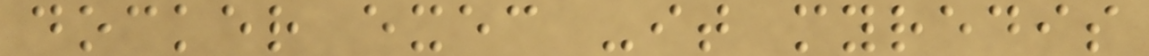docker exec -it myredis
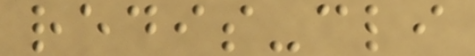redis-cli
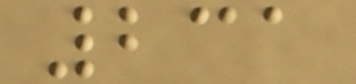231
